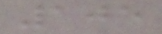105
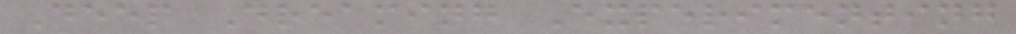Deep Dreaming Experimenting
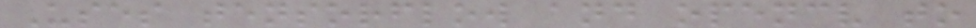Uses tensorflow and opencv to
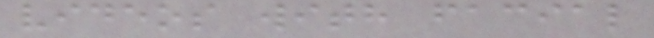videos with facial
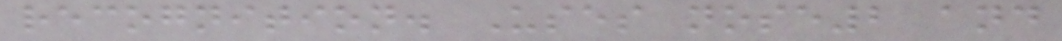recognition. Uses nose2 and
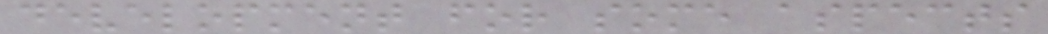development for some aspects
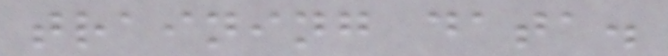training data.
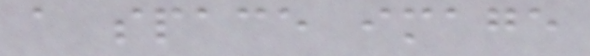a space image
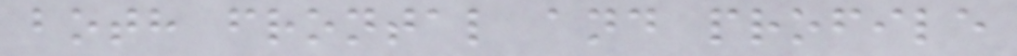both frontal and profile
